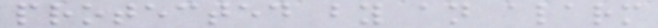protected by an alarm
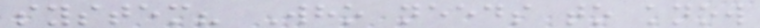system? Who needs to know
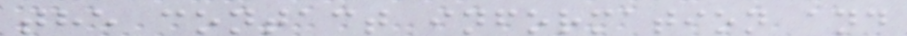the contact information and
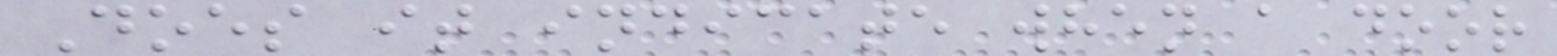Does it indicate when a door
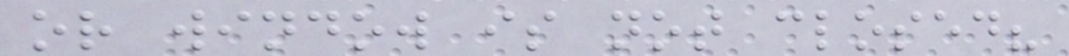or window is not closed?
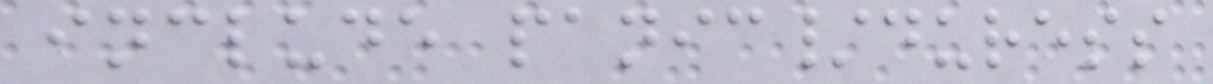include panic/duress
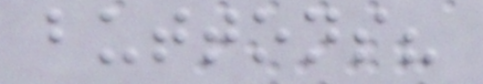buttons?
